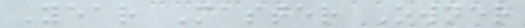Year Master Owner
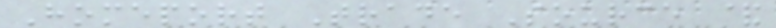Homeport Trade Source &
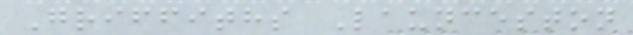Griffiths Launceston
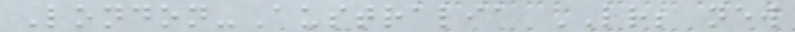London-Australia LR; new
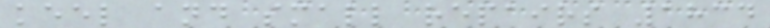keel and small repairs 1834
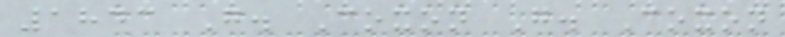1843 G. Coxon G. Coxon
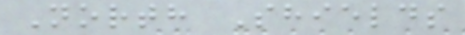North Shields
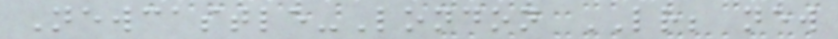Newcastle-London LR; new
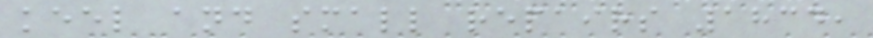keel and small repairs 1834,
